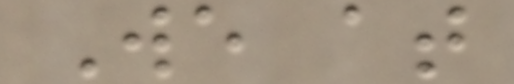We at
